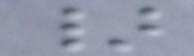}
